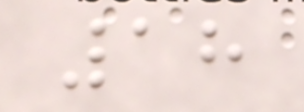18
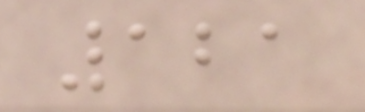121
